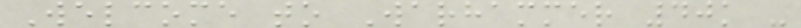Welcome to Warhammer 40k -
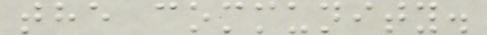the community.
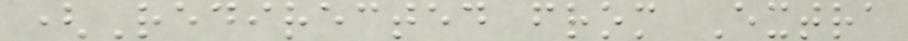(Redirected from Extra
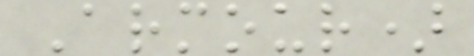Armour)
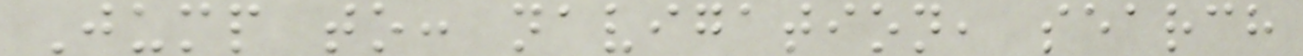Jump to: navigation, search
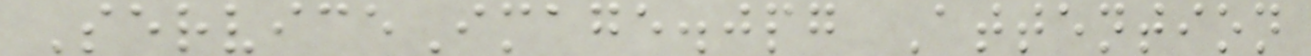ServiceImage.jpg Attention
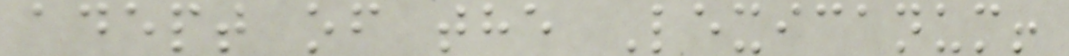adept of the Lexicanum!
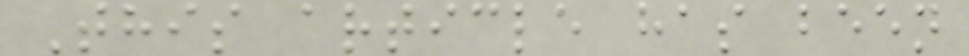This article has been
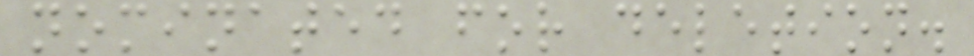nominated for deletion.
